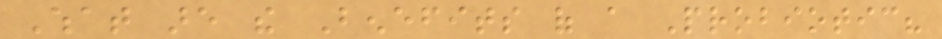What are the Benefits of a Probiotic?
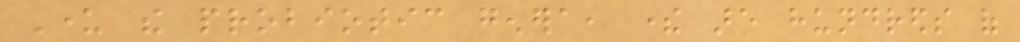Under the probiotic genera, there are hundreds of
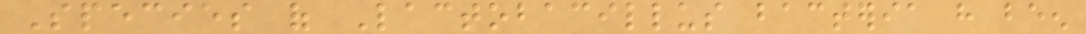Species of Lactobacillus bacteria have been
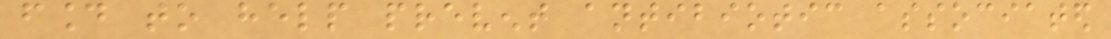found to help prevent antibiotic associated
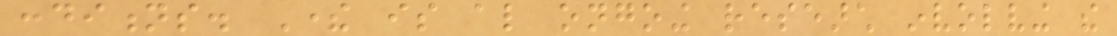conditions. There is also ongoing research involving the
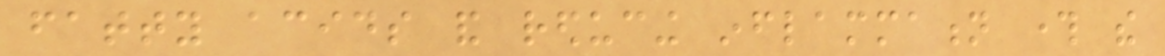fatty acids and reducing inflammation through the
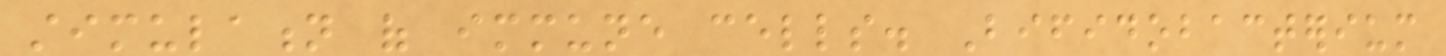stimulation of immune cells. Bifidobacterium
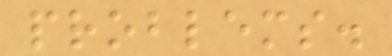problems.
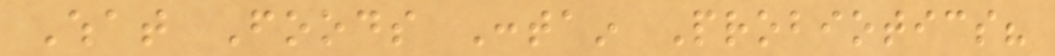What Foods Contain Probiotics?
